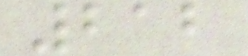212
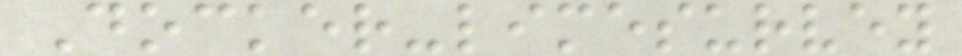Docker-limesurvey
